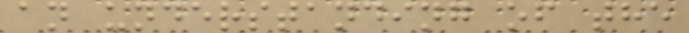an understanding of the
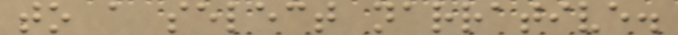to a select narrative.
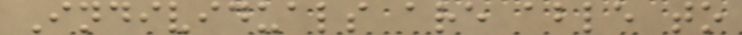Individuals are able to
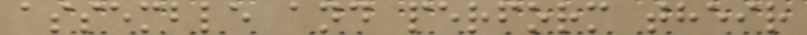assemble and perform their
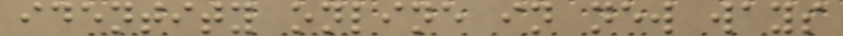identity online in new ways
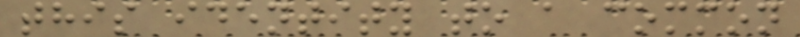this identity to a common
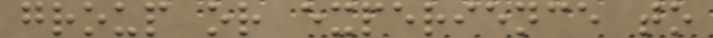group or experience to
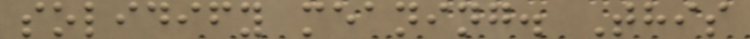solidify meaning. This
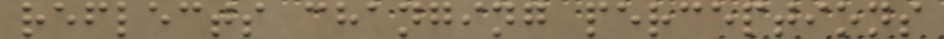reflects changing perceptions
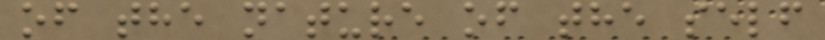of the nature of the self
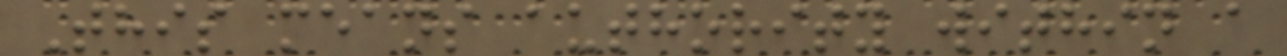This means authority within a
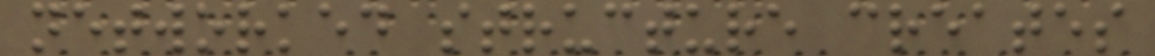networked structure creates
